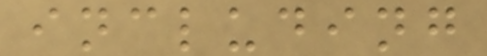including
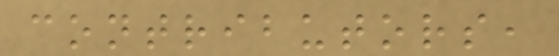contributors,
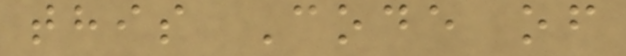this Code of
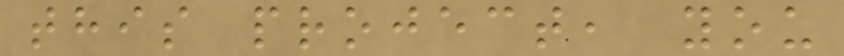this project, you
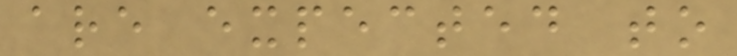are expected to
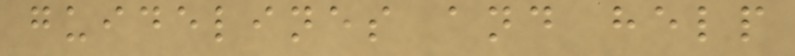guidelines and help
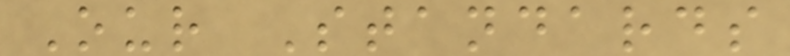Our Standards
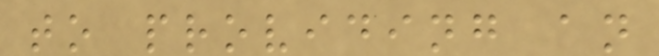to providing an
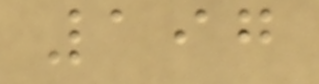197
